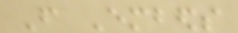From Embeds
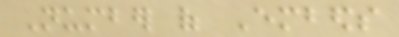Number of Embeds
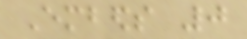Embeds 0
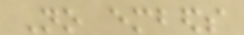No embeds
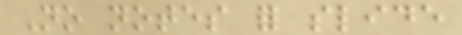No notes for slide
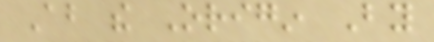About the Origin By
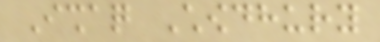Ishaq Chowdhury
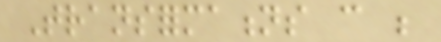Transformations can be
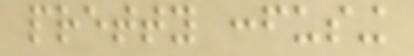pretty confusing
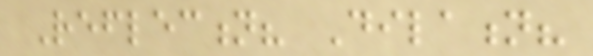Reflection? Dilation?
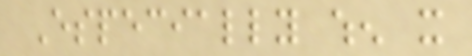Especially when it
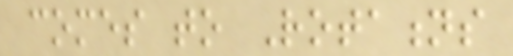comes to Rotations
